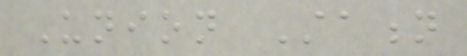Union Station
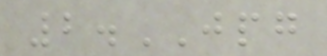2.JPG
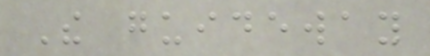The guideway
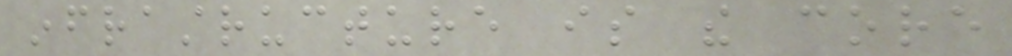infrastructure is the core
